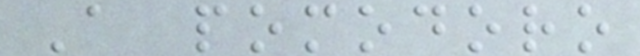A pomodoro
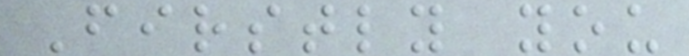Firstly you
